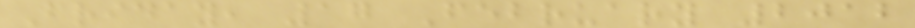Friday, 17 February 2012
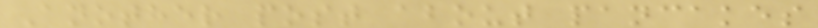Another post about pancakes
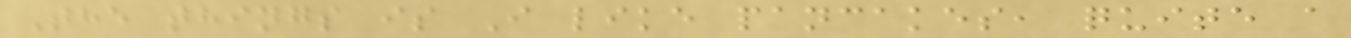The things is I like pancakes, quite a
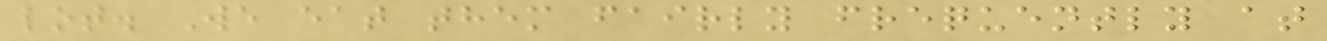lot. We eat them fairly frequently at
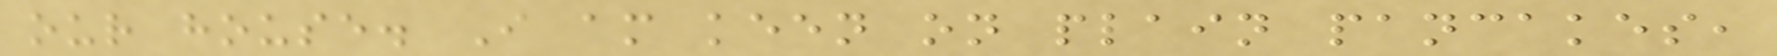our house. I am keen on plain pancakes,
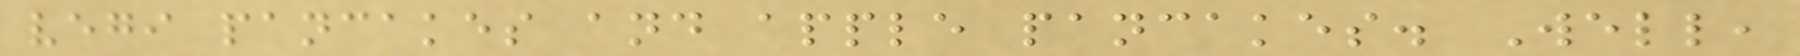vegi pancakes and apple pancakes. Well,
